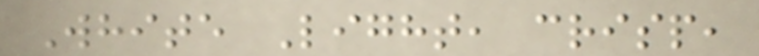White Light, crisp,
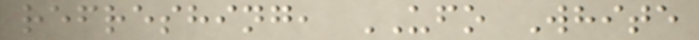refreshing, UFO White
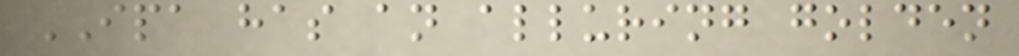IPA has an alluring golden
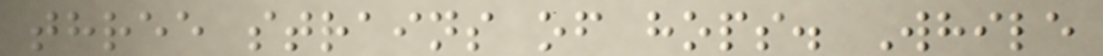three strains of hops. While
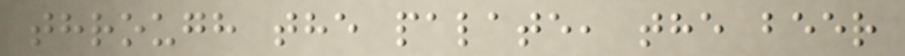through the palate, the beer
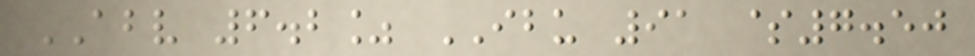ABV 6.2% IBU 91 $7.50
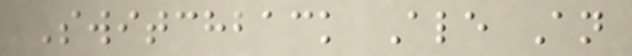Switchback Ale An
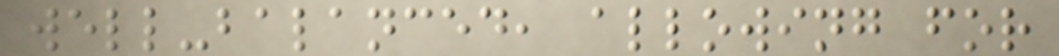well-balanced, allowing for
